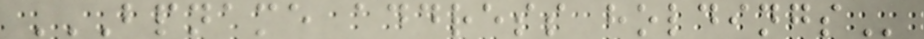BPNAME ADDRESS HOLDINGS
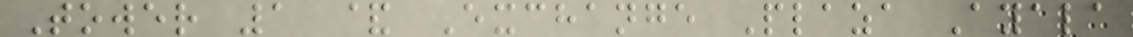Tower 1 & Exchange Plaza Ayala
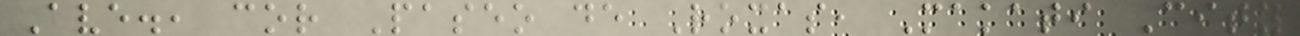Ave., cor Paseo de Roxas, Makati City
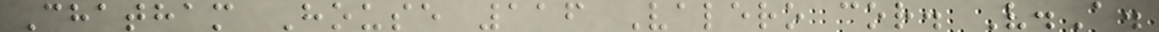Chatham House 116 Valero cor. V.A.
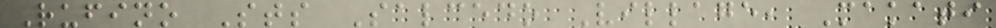Rufino Sts Salcedo Village, Makati
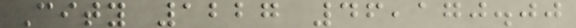City 1227 46,170.00
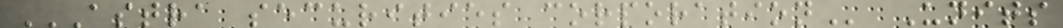ASTRA SECURITIES CORPORATION Units
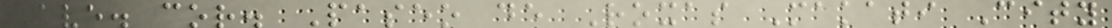Ave. cor. Paseo de Roxas Makati City
